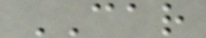CAR
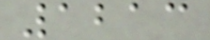1213
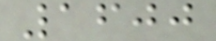1600
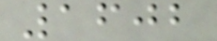1602
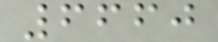6660
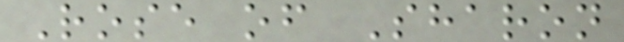Rose of Sharon
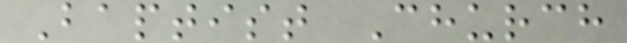Baptist Church
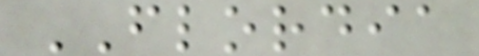FLORDIA
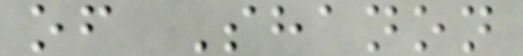of Shanon
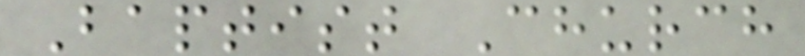Baptist Church
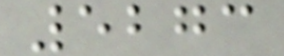5273
